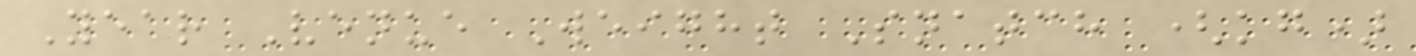Year Venue Weight Snatch (kg)
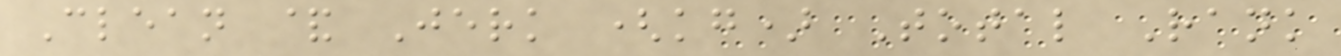Clean & Jerk (kg) Total Rank
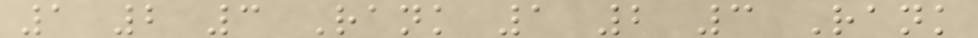1 2 3 Rank 1 2 3 Rank
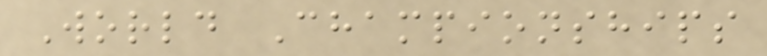World Championships
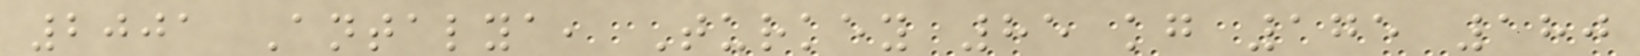2001 Antalya, Turkey 85 kg 175 180
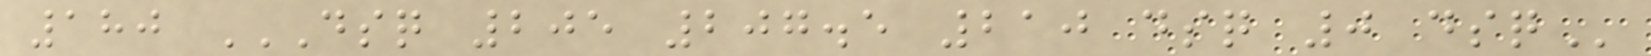180 DSQ 205 207.5 210 DSQ 0 DSQ
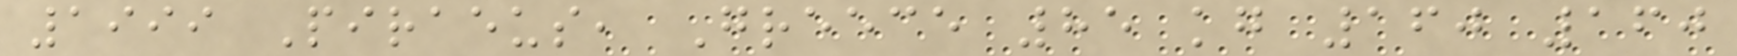1999 Piraeus, Greece 85 kg 160 160
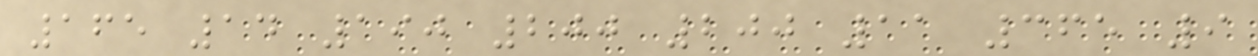165 14 190 200 200 11 365 9
